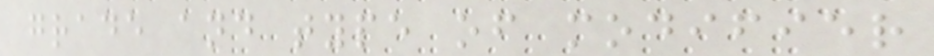grade and type of modifier
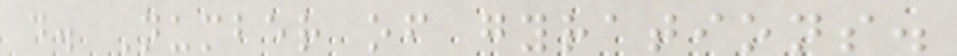d. Number of gyrations.
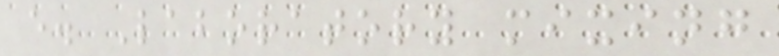e. Laboratory mixing
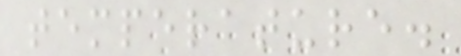temperature.
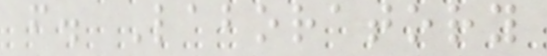f. Laboratory
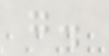g.
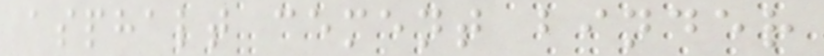asphalt cement binder
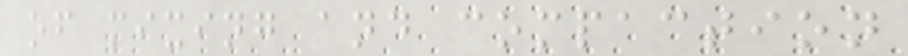of mixing and compaction
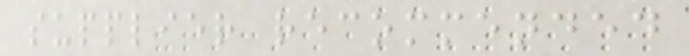supplier recommended
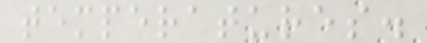temperatures.
